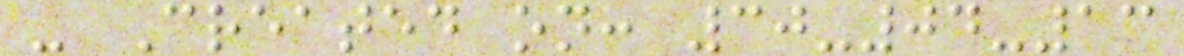- Created on: 30-04-13
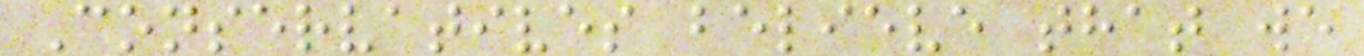Conservatives believe that we
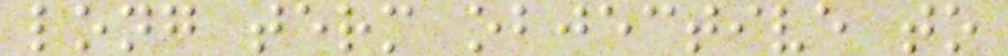long term objective to
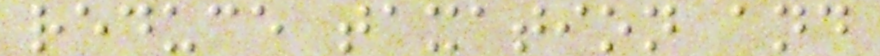reduce taxation and
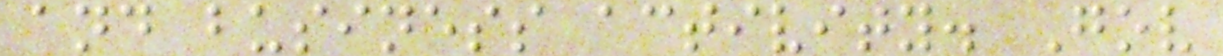and business activity. Gov
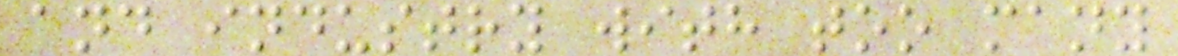and industry with too many
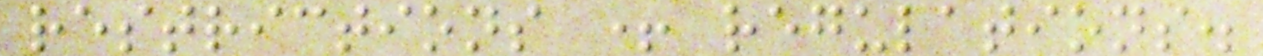restrictions + regulations.
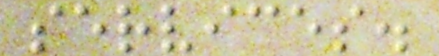services.
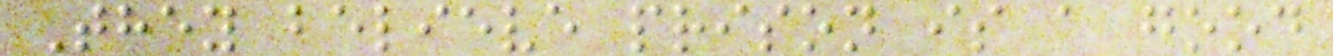They believe prison is a good
